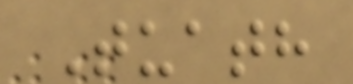Tuath
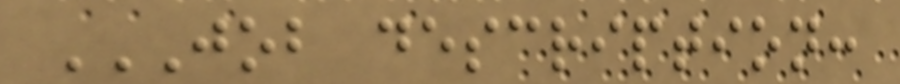JOB DESCRIPTION:
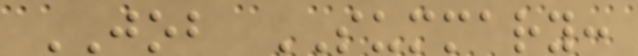JOB SUMMARY:
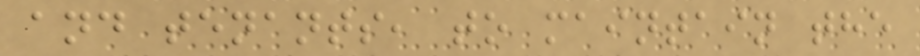and tenants, to maintain the
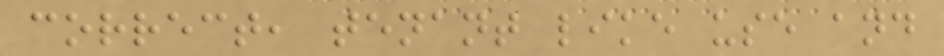correct, tenant like use and
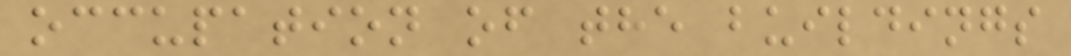occupation of the buildings
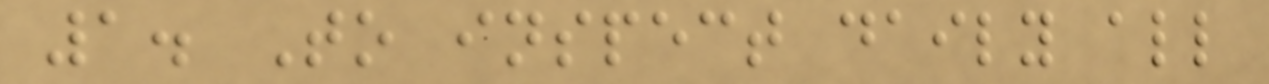1. To inspect daily all
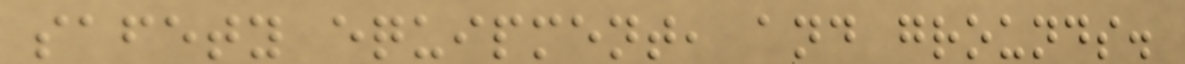safety equipment, and grounds.
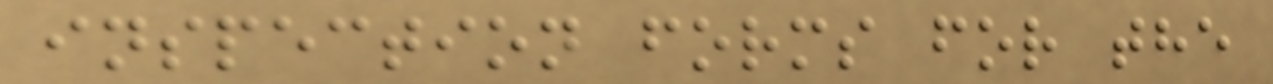inspection forms for the
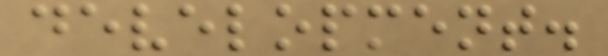development.
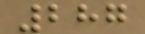287
